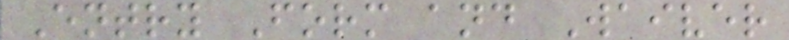Entry Form and Waiver
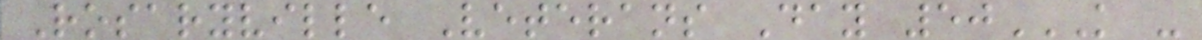Rosaryville Veterans Day 50K -
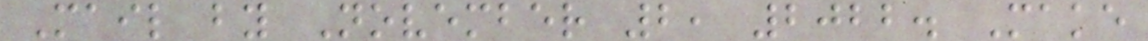Mail by November 2, 2022. Make
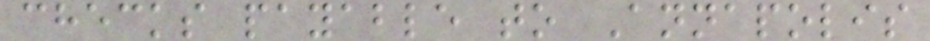checks payable to Annapolis
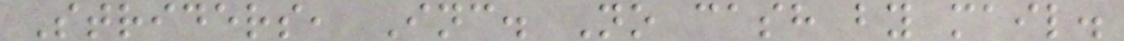Striders, Inc. No cash by mail.
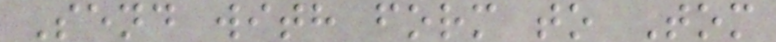Send with form to Tom
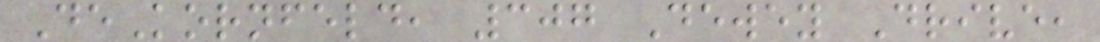DeKornfeld, 307 Dewey Drive,
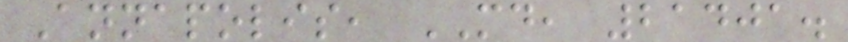Annapolis, MD, 21401.
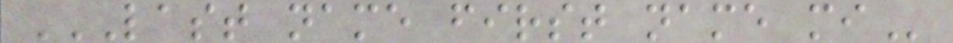LAST NAME FIRST NAME MI
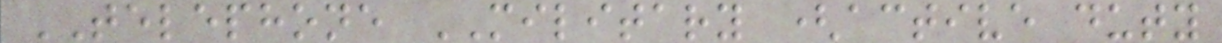TELEPHONE MILITARY (active duty
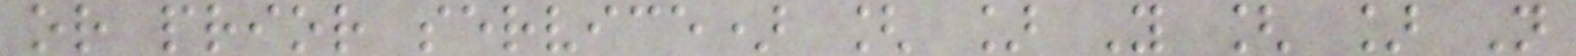or prior service) [ ] Y [ ] N
